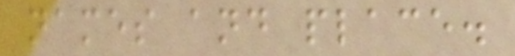names and place.
